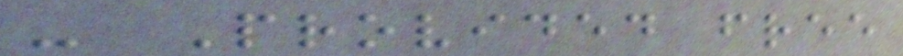- Provided free
